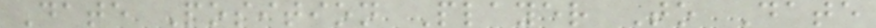Date Position Player To Date
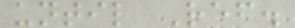until Ref.
